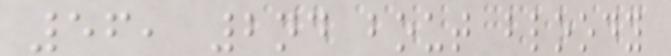56, 2nd bout bloody
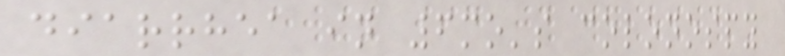diarrhea in 6mo's colonospy
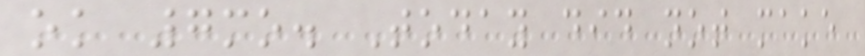ok 7mo. Today did not make
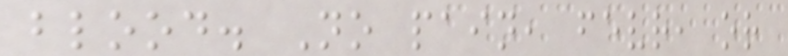blood. No pain, fevr, or
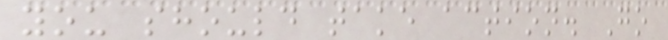you should take action. Go
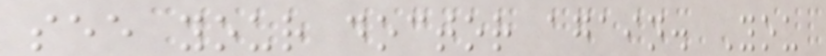see your doctor again. You
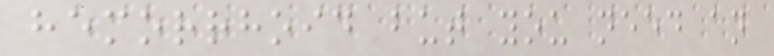hemorrhoid but you need an
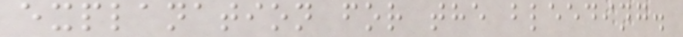explanation for the bleeding.
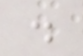.
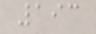193
